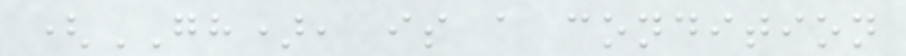(GH), is a condition
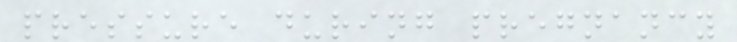pressure during pregnancy
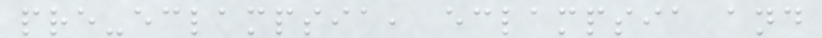pre-eclampsia, eclampsia and
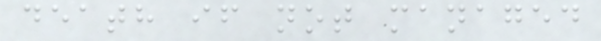death if not managed
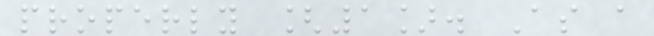properly [1]. As a
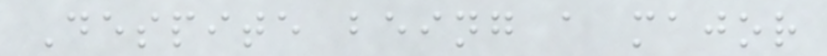Despite being a major
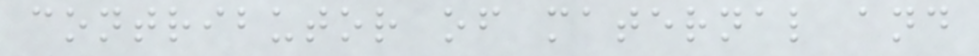contributor of maternal and
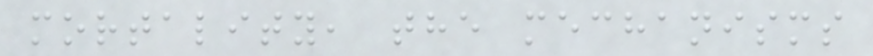mortality, the mechanisms
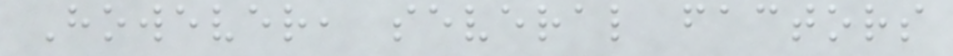However, several factors
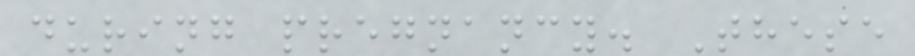during pregnancy. These
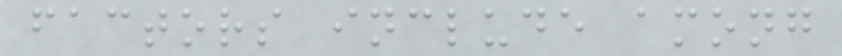factors include among
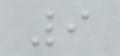9
